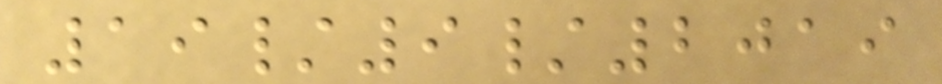19/9/2019
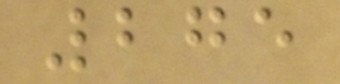275
